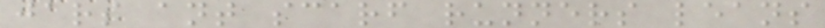jars ant scarf runners leans
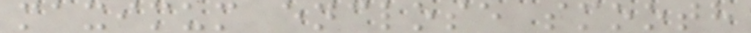maximum enclose smooth
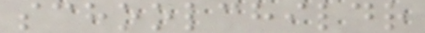schoolchildr
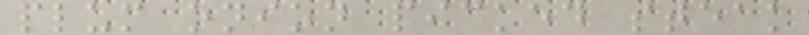plum onion picked steak
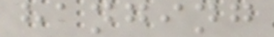hanging
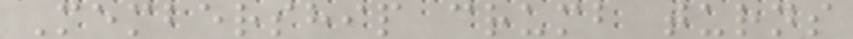Membership crumb turns
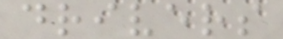drivers
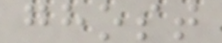ghost
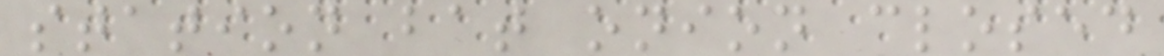station bat onion closed
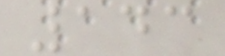143
